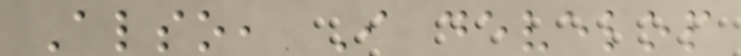Also, I develop
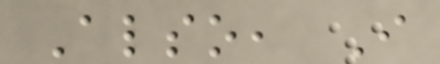Also, I
